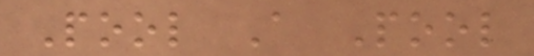Pool A Pool
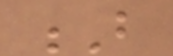B
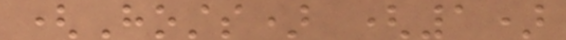(Hosts) (1)
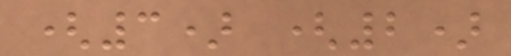(3) (2)
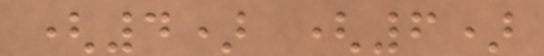(4) (6)
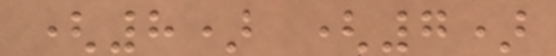(8) (7)
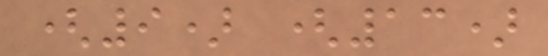(9) (13)
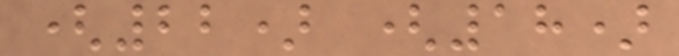(22) (18)
